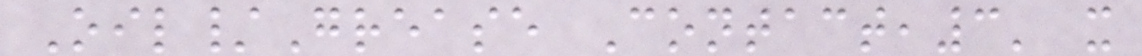Oil/Grease Contact,3' x
